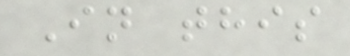In this
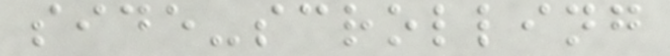side-scrolling
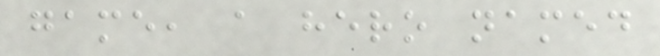game, a hero named
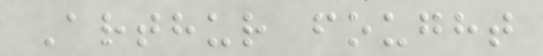Arthur fought
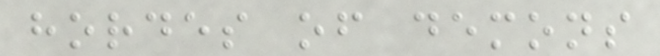hordes of demons
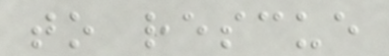to rescue
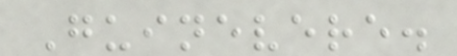Guinevere.
